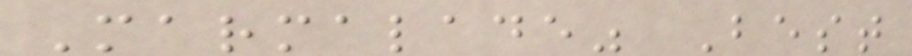Marmalade" Best
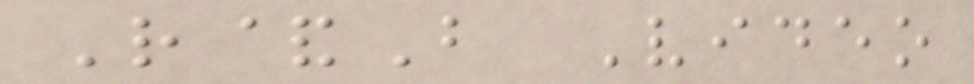R&B Video
